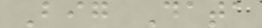Big Data
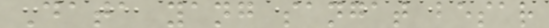Data yang sangat besar
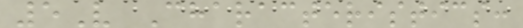5V Characteristics:
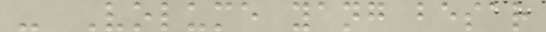- Volume yang besar
